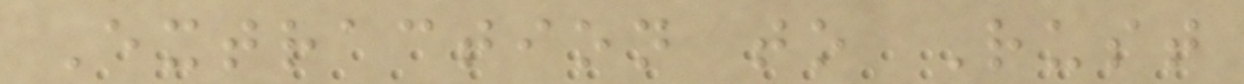Extraction to Rust
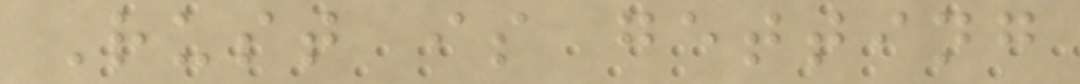Rust is getting
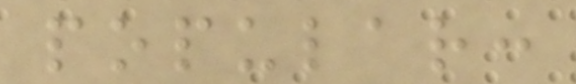popular:
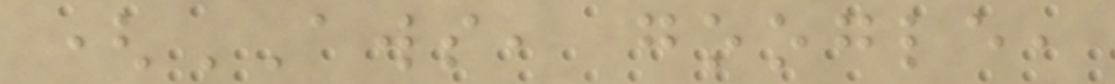(AWS, google,
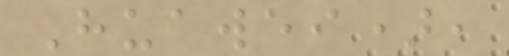Huawei),
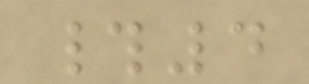#4
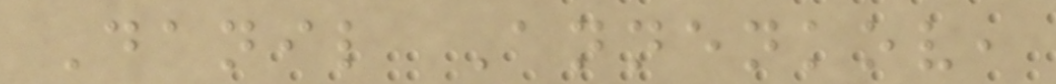Danil Annenkov,
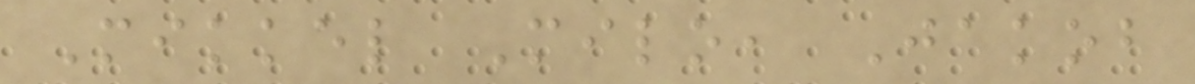Mikkel Milo, Jakob
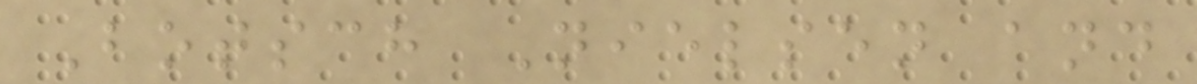Botsch Nielsen and
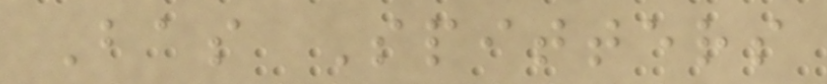Bas Spitters
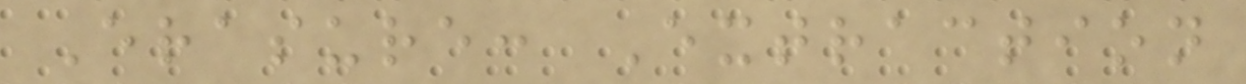Erasure: Extraction
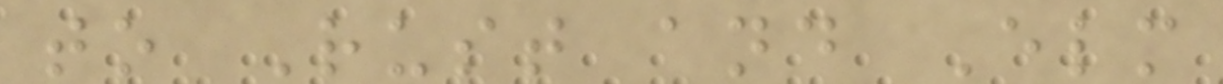to Rust and Elm
